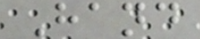Hand
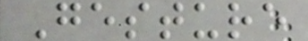Gesture
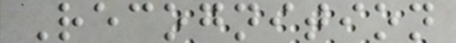Recognition
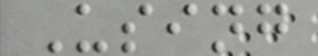Using
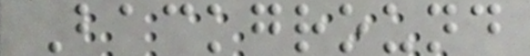Background
